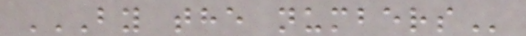BY THE NUMBERS
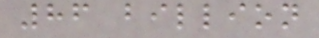86 billion
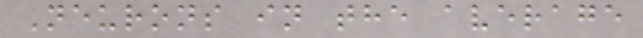Neurons in the average
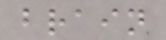brain
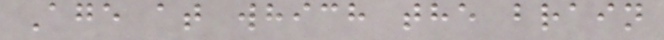Age at which the brain
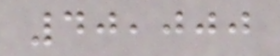40,000
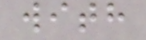with
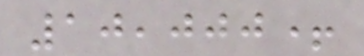10,000+
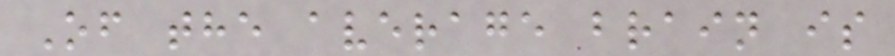Of the average brain is
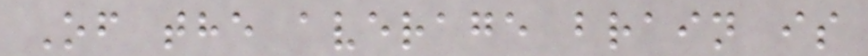Of the average brain is
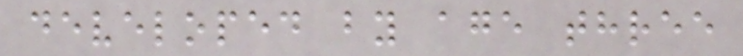developed by age three
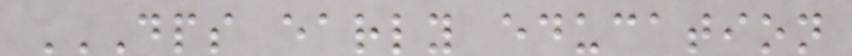DPS EARLY EDUCATION
